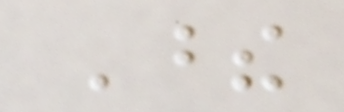These
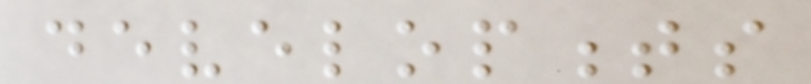developments
